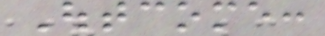Outcome:
